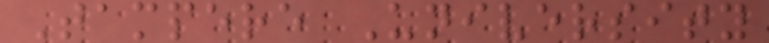Tampere University
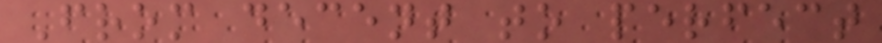From decent to perfect
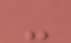-
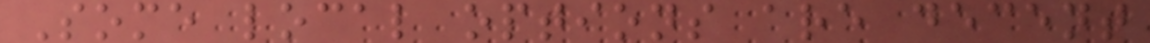Some local options are decent
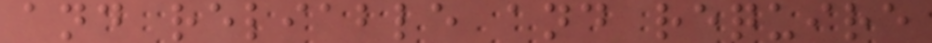and reliable and require
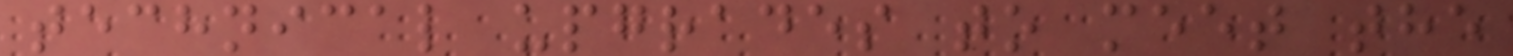technical upgrades to meet the
